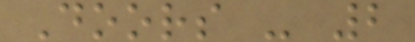Doors - 2
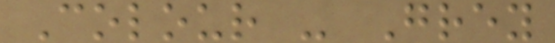Colour - Grey
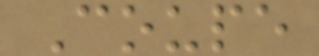Coupe
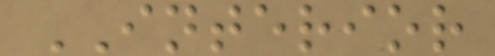INTERIOR
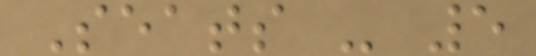Seats - 5
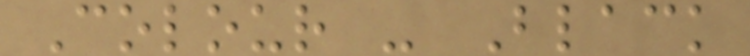Colour - Black
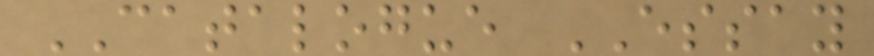CATALOGUE ESSAY
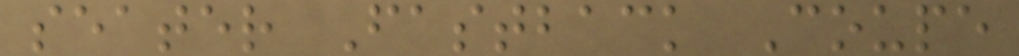seater Fastback Coupe
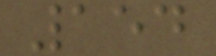154
